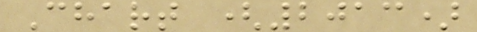Chart (2013)
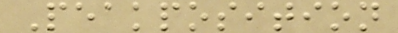Peakposition
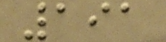191
